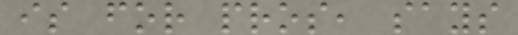is for pros, says
